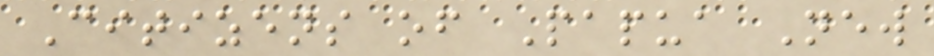Citizens of Papua New
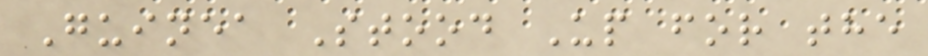Guinea Stood Up for the
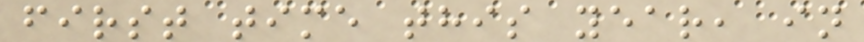first time this year, in
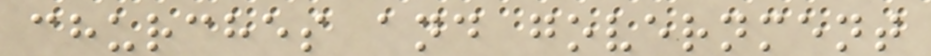churches and government
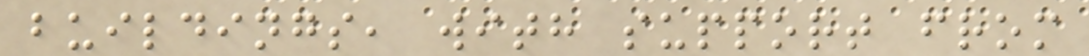buildings, with support from
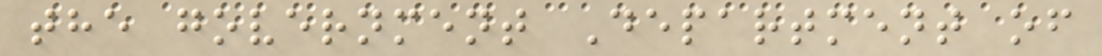the government Department of
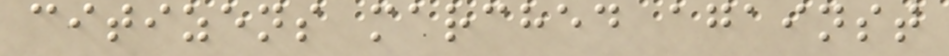citizens marched against
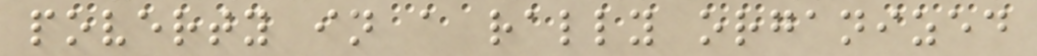poverty in a rally organized
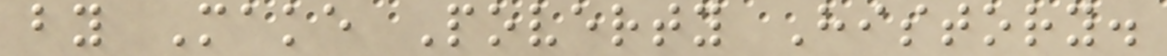by Make Poverty History.
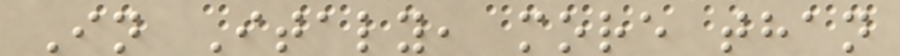In Italy, more than
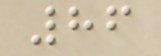86
